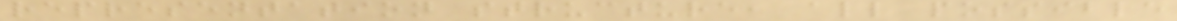representation structure, all possible
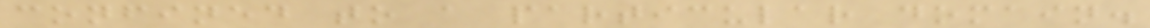confined to a particular domain.
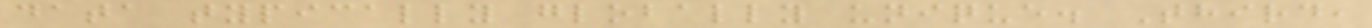data typically globally unique. Third,
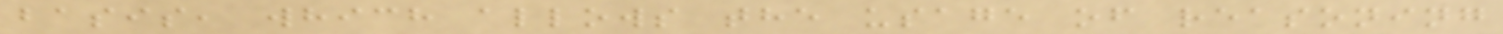basis, which allows the usage of reasoning
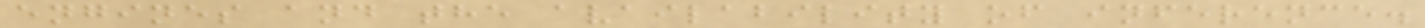engines and the availability of inference.
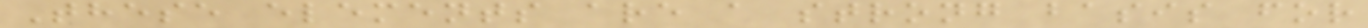These elements are a strong basis for
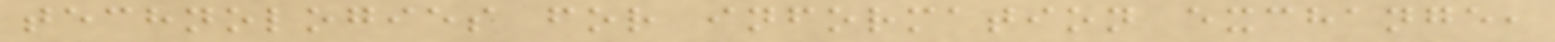technologies for information exchange,
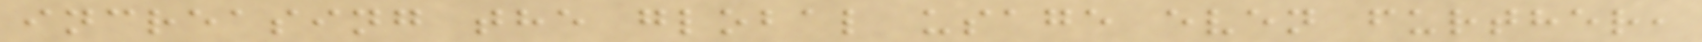increasing the global usage even further,
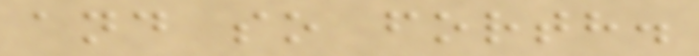and so forth.
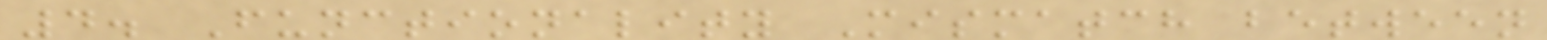4. Functionality Mismatch between
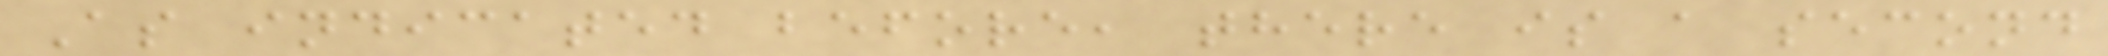As indicated before, there is a second
